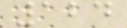124
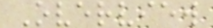Overview
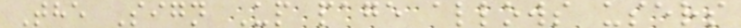The Sign Up page allows users
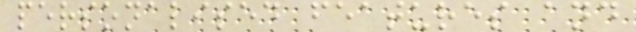personalised features and
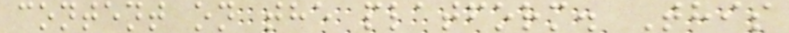content on the platform. This
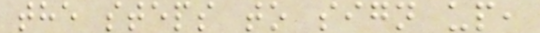the steps to sign up,
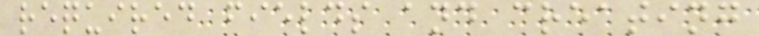required fields and creating
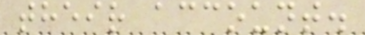their account.
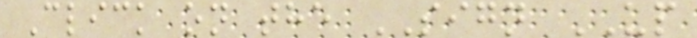Click on the SIGN UP
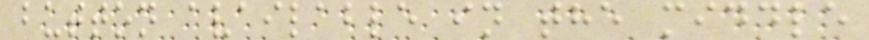button available in the middle
